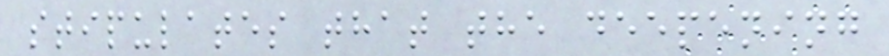stipulates that the deepening
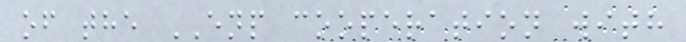of the ENP cooperation with
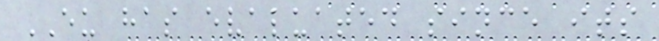EU has evaluated since its
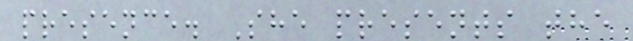presence. She presents the
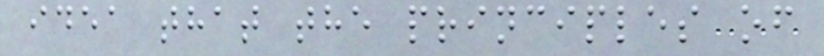idea that the principles of
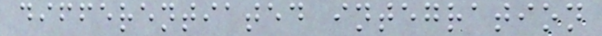differentiated integration
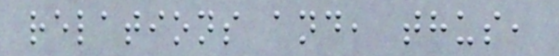relations and, thus,
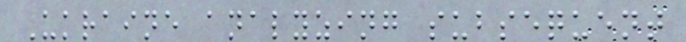Ukraine analyzing subsequent
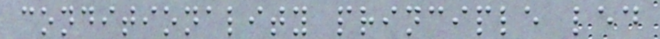conditionality principle led
